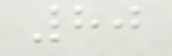80
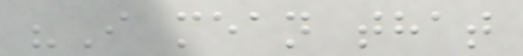"I mean that
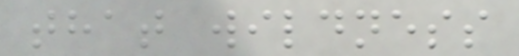that wildness
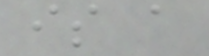is a
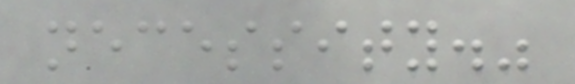necessity."
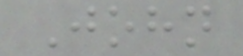John
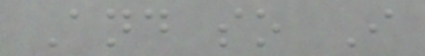And so I
